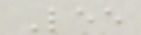Lee
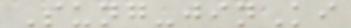Sung-jinKi
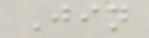Jin
